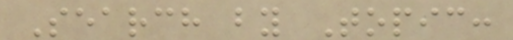Search by Topic:
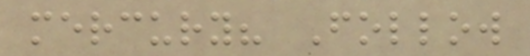mercury? Follow
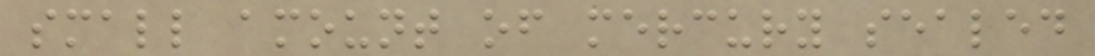small amount of mercury sealed
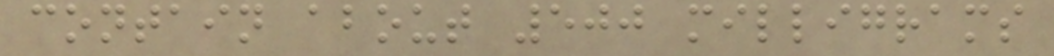contain about 500 milligrams
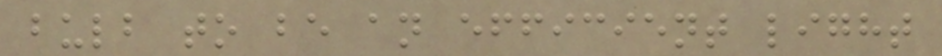bulb to be an efficient light
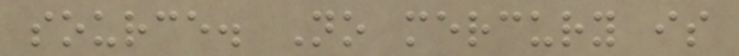source. No mercury is
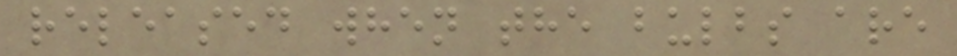released when the bulbs are
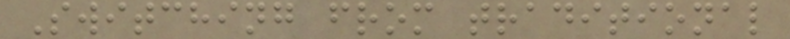Switching from traditional
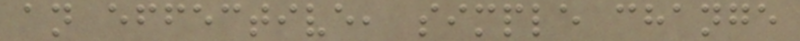an effective, simple change
